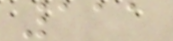111
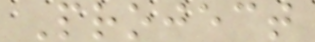Project
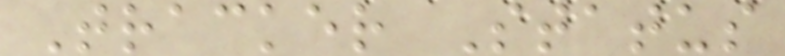Tracker Status
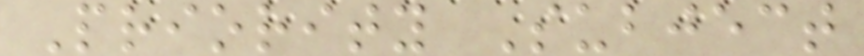Priority Subject
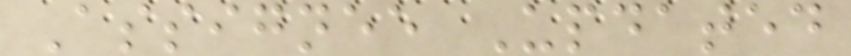Assignee Updated
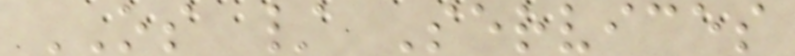OS / Services
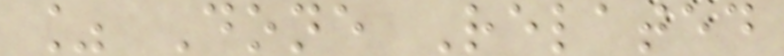% Done Related
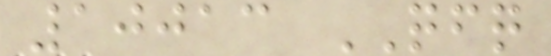10013 QFQ
